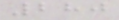280
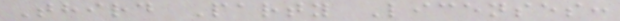Third Party Licenses:
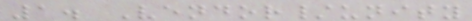1. Vendor/unity
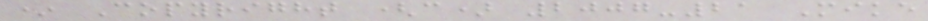* Copyright (c) 2007-21 Mike
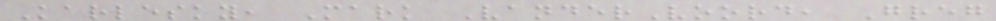Karlesky, Mark VanderVoord, Greg
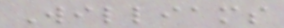Williams
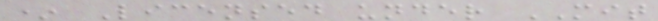* Licensed under MIT
